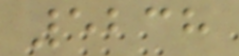5238
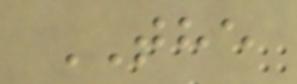THE
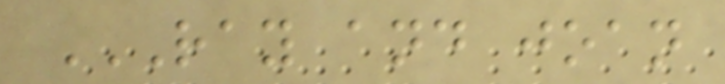RAY AND JOAN
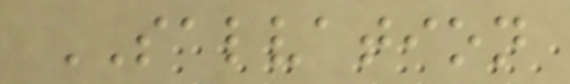SALVATION
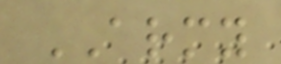ARMY
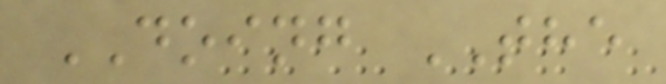DOING THE
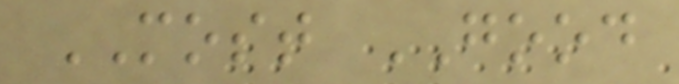MOST GOOD
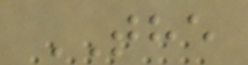THE
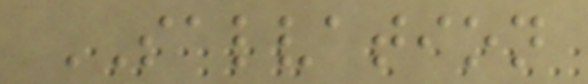SALVATION
